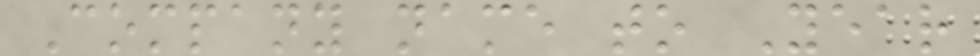Company name to Year
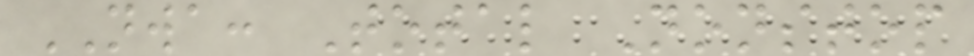NWA: Total Nonstop
